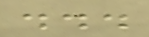...
